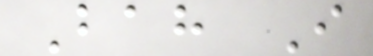Bah I
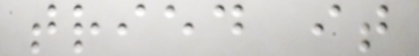tried it
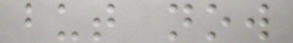but now
